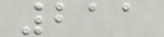211
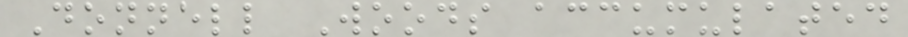Donnell Woods accumulated
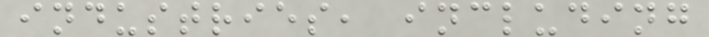industries, including
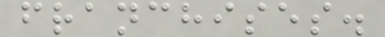franchises.
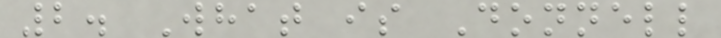2. What is Donnell
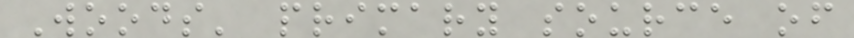Woods' primary source of
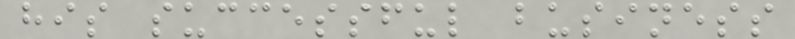his successful business
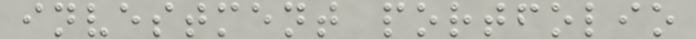investment portfolio
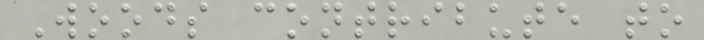Woods contribute to
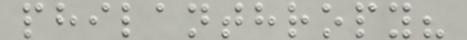philanthropy?
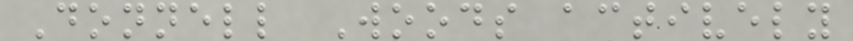Donnell Woods actively
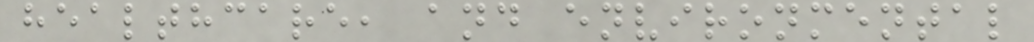healthcare, and environmental
